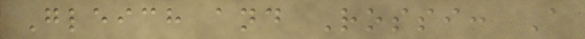Gleich and Rossi: A
